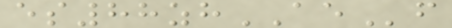es88zhAEf
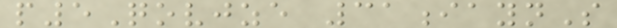p5Qovjze 31iaynS
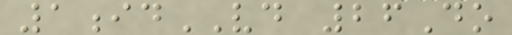1idVD 26Do
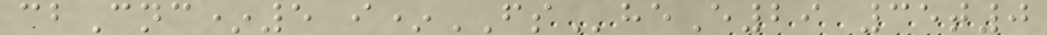cbCnc*5 i*FSheE29 35t0
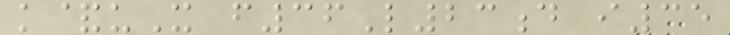k&uX f36L23d i35
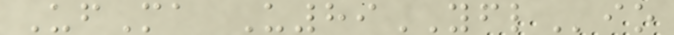UfMa U89YFLio
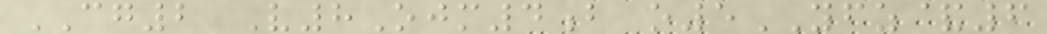CG2 V8Ojm4b o5YFZ&6
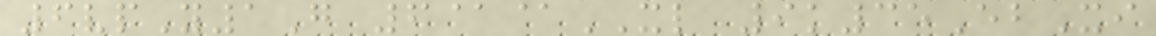6vpY1G 6@@XL 9k35EbXi
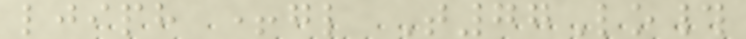ljiph +gl T77Lo#
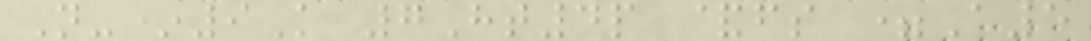N-*9K 7Ht4p &fs =A5
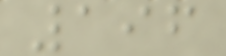196
